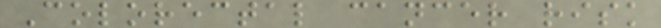Colorectal cancer risk
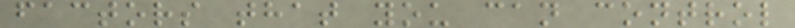factors that you can control
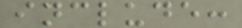include:
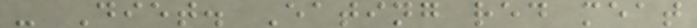- Diet. Eating red meat
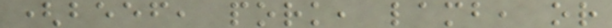(beef, pork, lamb, or
